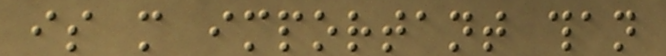is more important than
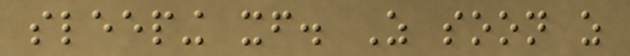sleeping itself. As soon as
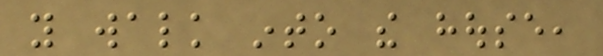you walk into the house,
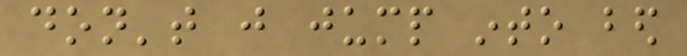don't just jump into bed
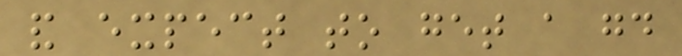and expect to get a good
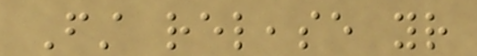First release your
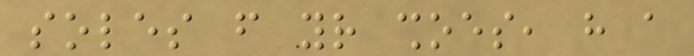soles from your shoes, have a
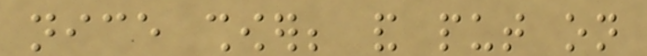nice shower; and put on
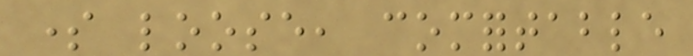some loose, comfortable
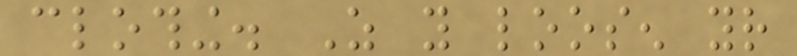clothing. As you loosen your
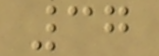37
